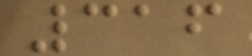316
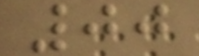00
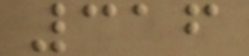316
